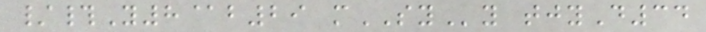/#Y8@b29 mSYy tjyD34
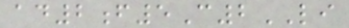ad2f5C2LI
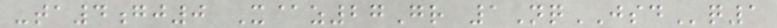-ta4gj0 X@z27Gr 1NqJSDq1
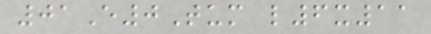01E0Tum l6x11
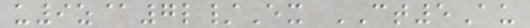u9z@7l/Ex CT5Au
